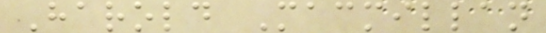Harold Macmillan
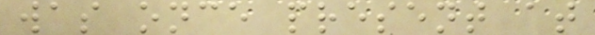was once present at
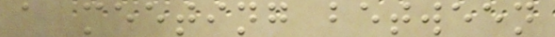a meeting between
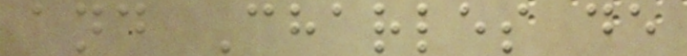and Charles de
